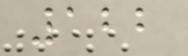122
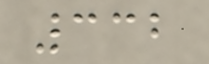332
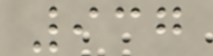937
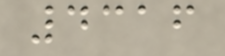4316
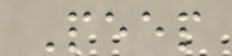Peep
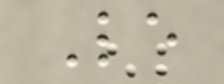Le
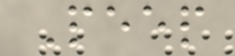Peep
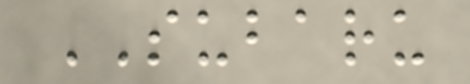SUBARU
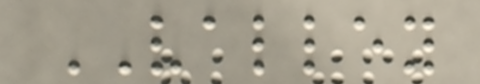VALLEY
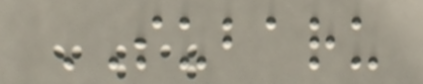SUBARU
